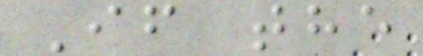If the
